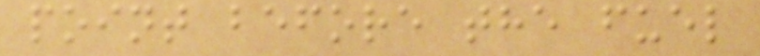point before the fuel
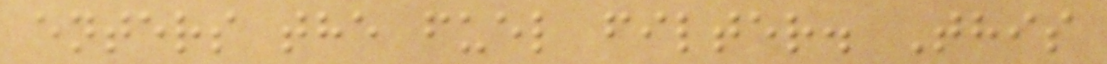enters the fuel filter. This
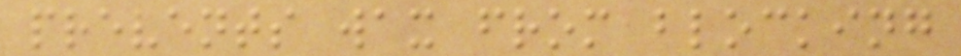prevents wax from blocking
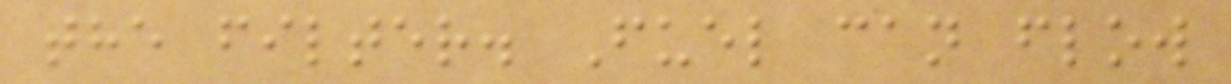the filter. Fuel can flow
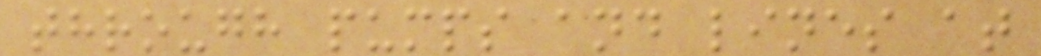through pumps and lines at
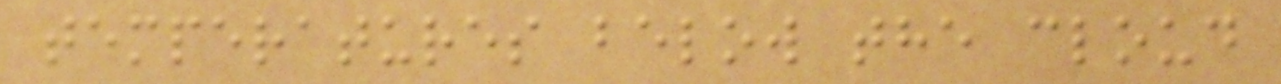temperatures below the cloud
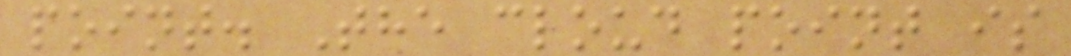point. The cloud point is
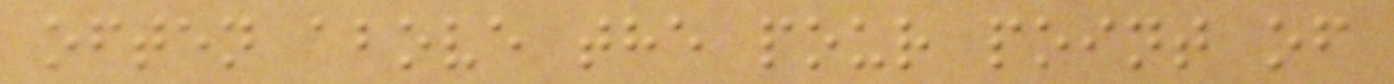often above the pour point of
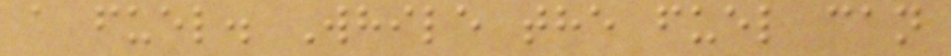a fuel. While the fuel can
